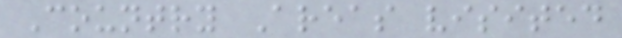Country Areas visited
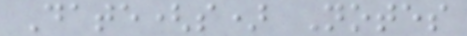Date(s) Notes
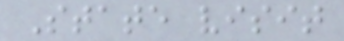State visit
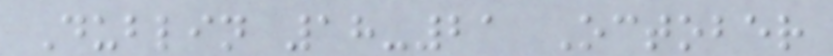Dublin 18-21 October
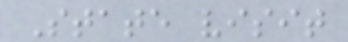State visit
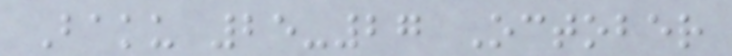Baku 25-27 October
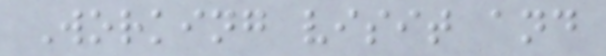Working visit and
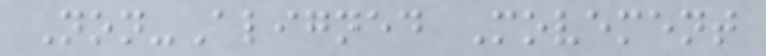Non-Aligned Movement
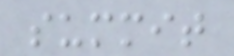summit
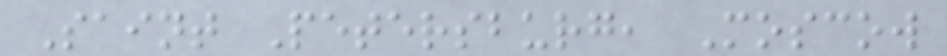Saint Petersburg, Moscow
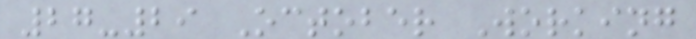27-29 October Working
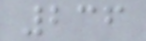236
